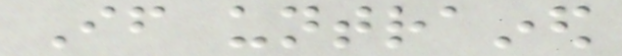If untrained
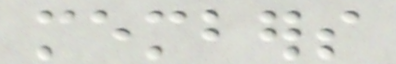members
